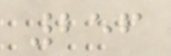256
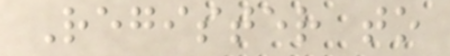Register to
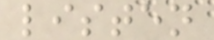listen
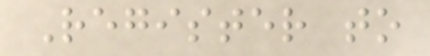Register to
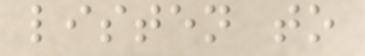listen to
